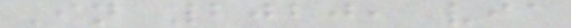In 2020, via
